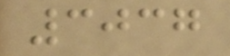3037
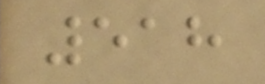518
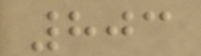803
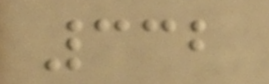332
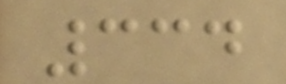334
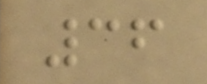36
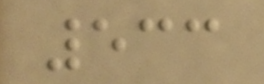533
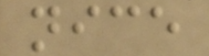nice
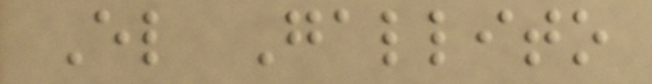El Gallito
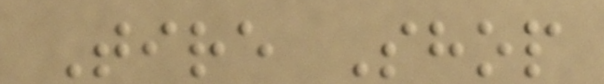Tire Shop
